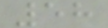58
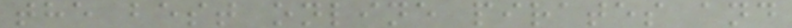the best online pirates and
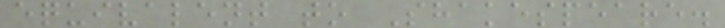equivalent to Shakespeare.
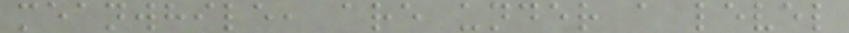meanwhile, are under a level
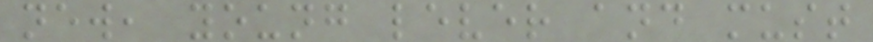new, young lever and must
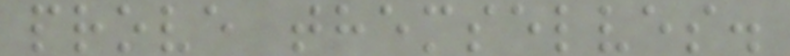prove themselves.
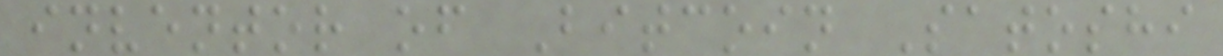inventor of Bitcoin Satoshi
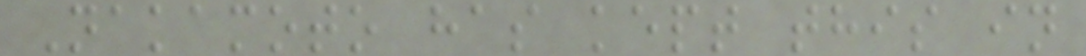Nakamoto has kept this in
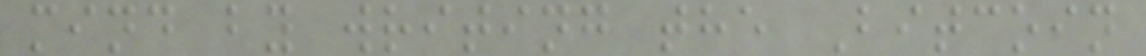mind by writing the Bitcoin
